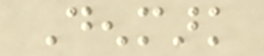Denmark
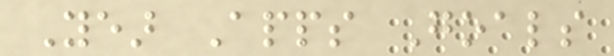Year Apps Goals
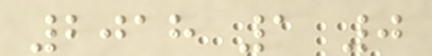2018 1 0
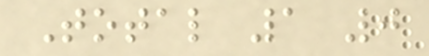Total 1 0
